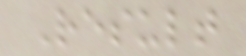Result
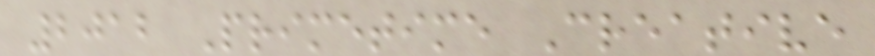2012 Primetime Creative
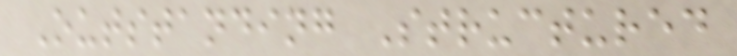Outstanding Structured
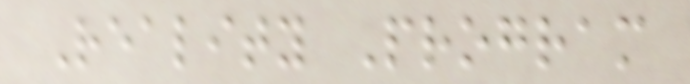Reality Program
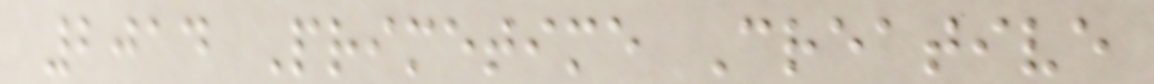2014 Primetime Creative
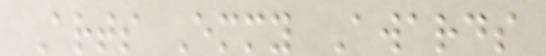Arts Emmy Awards
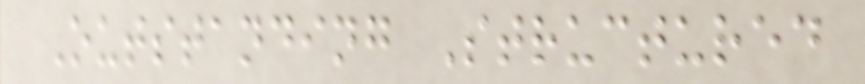Outstanding Structured
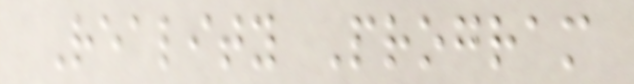Reality Program
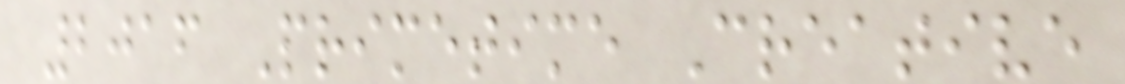2016 Primetime Creative
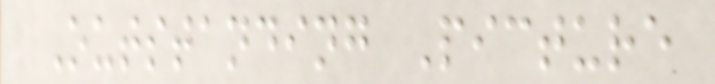Outstanding Picture
